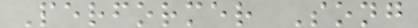Performer Song
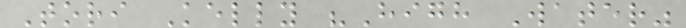Tori Kelly "High Water"
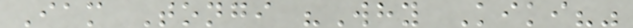Iam Tongi "Why Kiki?"
